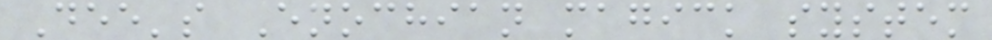Dee's Enochian magick system
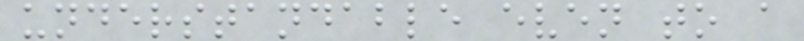understandable even to a
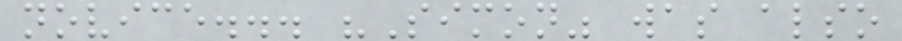novice... "Simon" was also
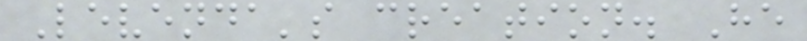Levenda's creation. He
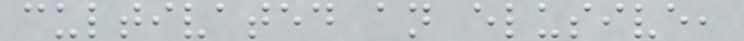cultivated an elusive,
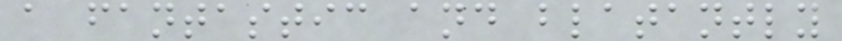a fantastic and blatantly
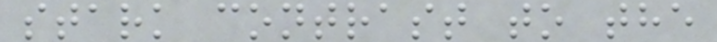stark contrast to the
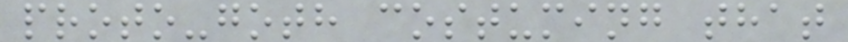proto-goth costuming that
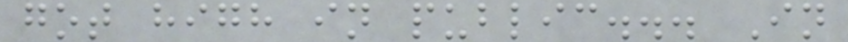got high in public... In
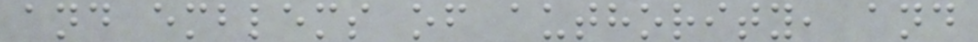and emblems of authority, and
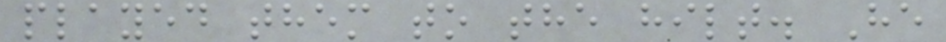played them to the hilt. He
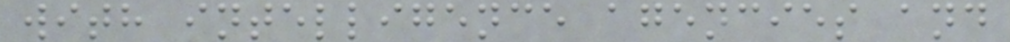with intelligence agencies and
